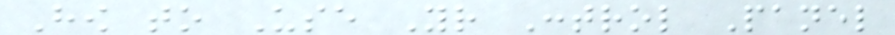How to Use Your Control Panel
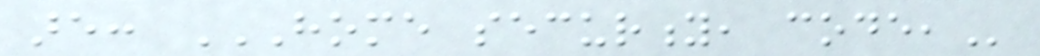are: HOME SECURITY, CODE,
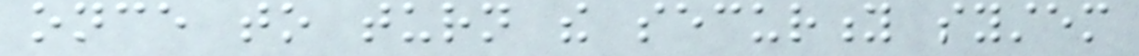once to turn the security system
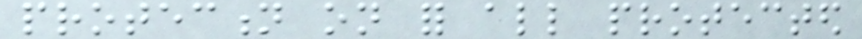protection on for all protected
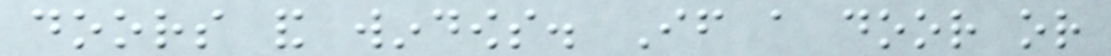doors and windows. If a door or
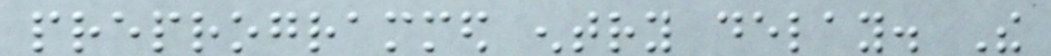preprogrammed entry delay. The
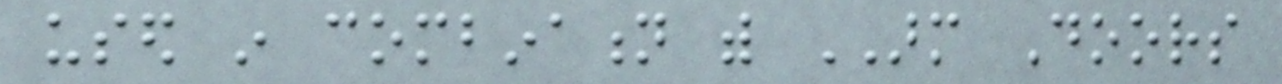used in combination with ARM Doors
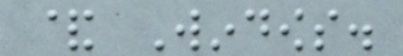& Windows.
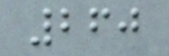260
